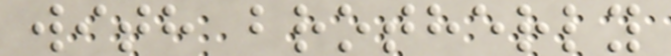with brotherly
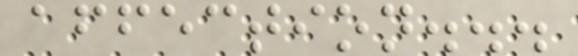affection...
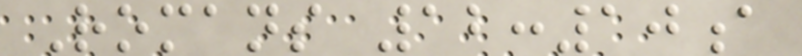Romans 12:10a
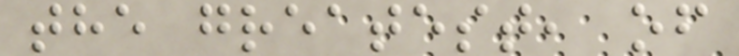the greatest, of
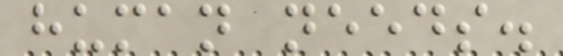human needs.
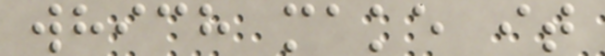which make it
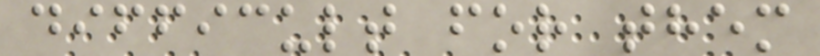difficult for them
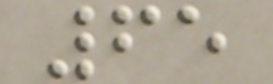65
